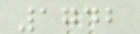1742
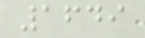1649
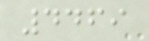4469
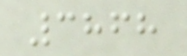3868
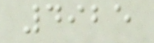4925
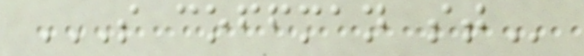S COFFMAN ST
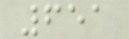651
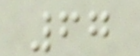67
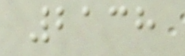2138
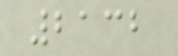2132
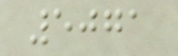5071
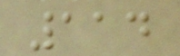114
